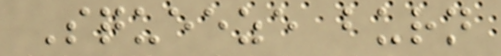Squeeze burn
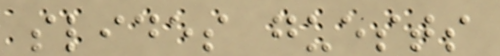slides guests
